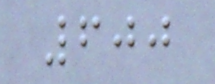600
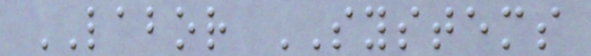LABOR SYSTEMS
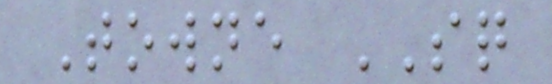Towne SQ
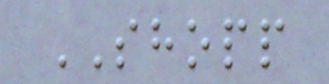SHOPP
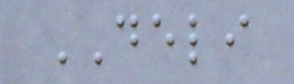DELI
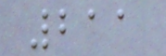211
